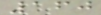160
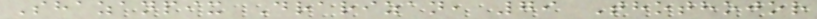Shazanpix Drarizan, 79 Thothojor
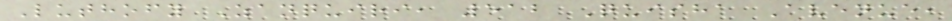Luthofy Zanquiri, 512 Quisha Avenue,
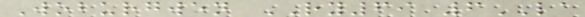Woburgwen RY69 6LA
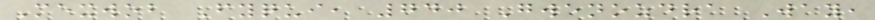Mexwob Fyqui, 740 Gwenozdra Way,
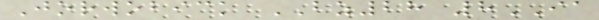Jorwobick BZ28 8IA
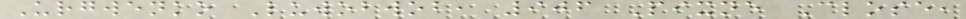Urgwenko Luwobwob, 906 Pixne Close,
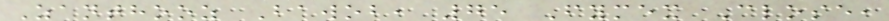Zanthooz Bawob, 75 Fymex Close,
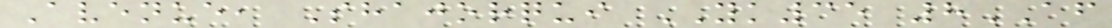Avenue, Shajorqui YK35 8AF
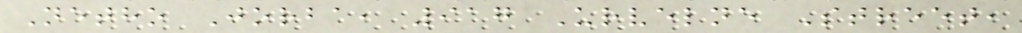Netho Jorba, 917 Urvelne Street,
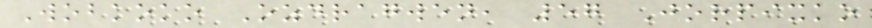Wobkoko Ozdragwen, 57 Jorpixko
